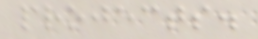projects.
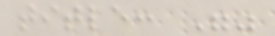title: ""
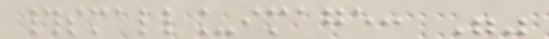#small_image: ""
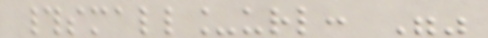#small_url: ""
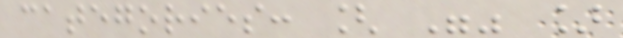categories: [ "" ]
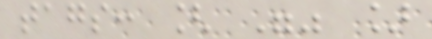tags: [ "" ]
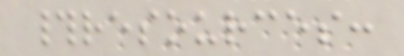#resources:
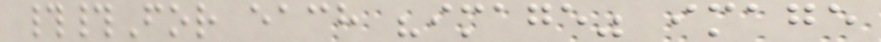##For each "image" image
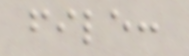file:
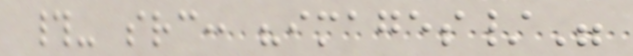#- src: "images/"
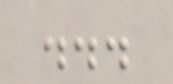...
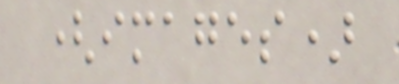(images)
